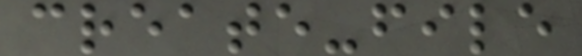create-file
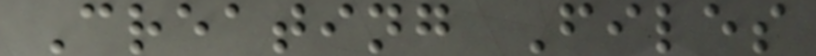Creating Files
